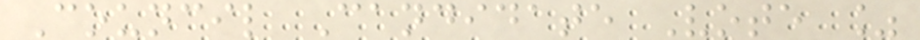Council Candidate Vote %
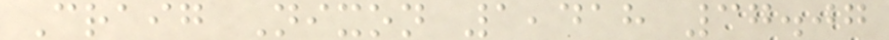Craig Nixon 1,418 37.07
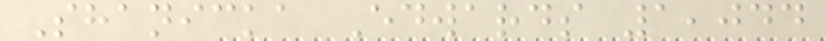Shanicka Edwards 1,044
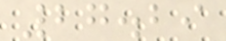27.29
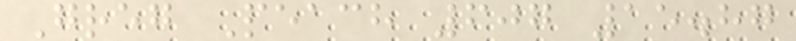Greg Peach 607 15.87
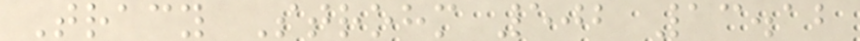Tracy Strohm 502 13.12
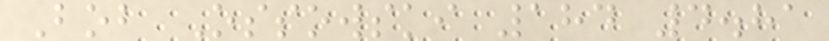Bob Ossowski 184 4.81
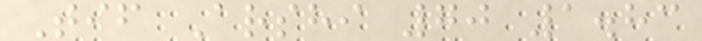Tif Arshi 70 1.83
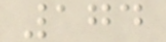174
